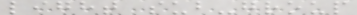light sub-group
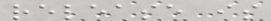release is
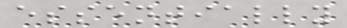essentially
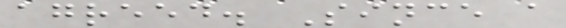agreed. Since a
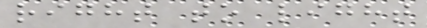right to light
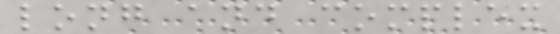long and complex
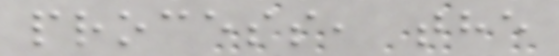process, the
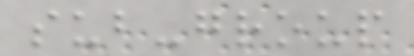sub-group
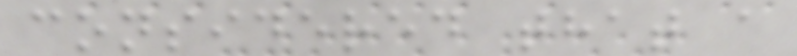considered that a
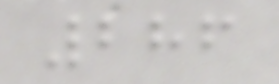286
